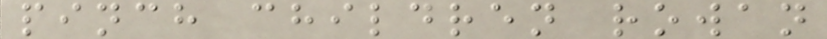pinch children rowan
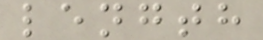length
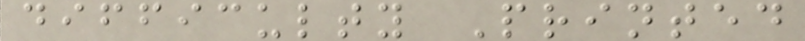difficulty Printed
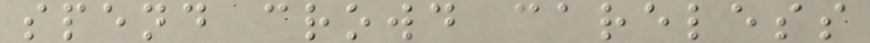spend crowd careless
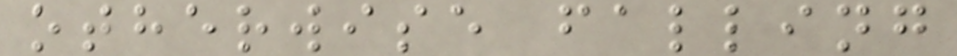otherwise falling
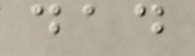dad
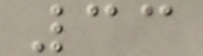33
